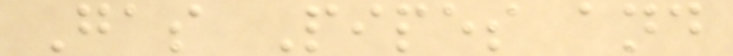Gas Pipes and
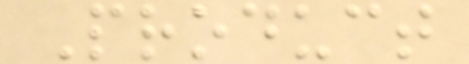Product
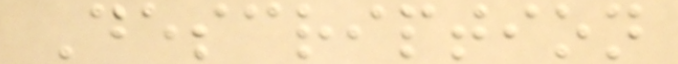Description
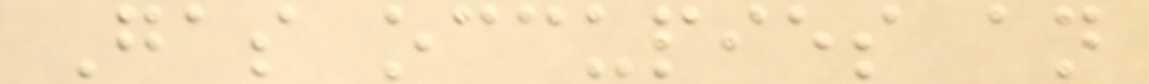Gas occupies an
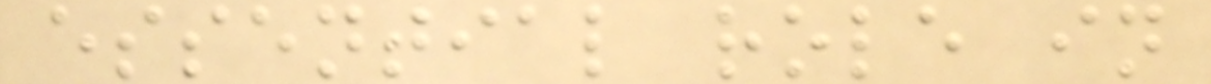essential role in
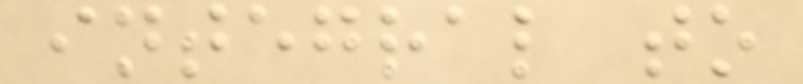integral to
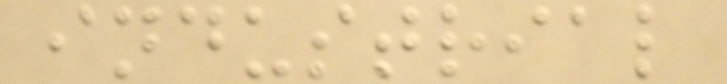industrial
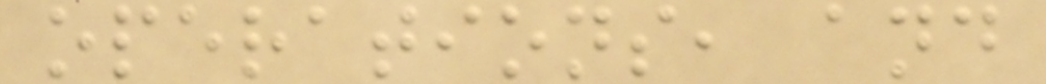operations, and
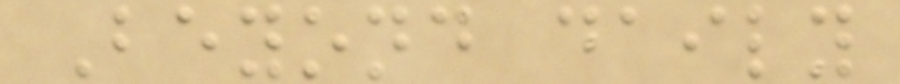Beyond daily
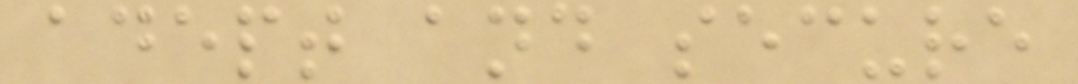adept and secure
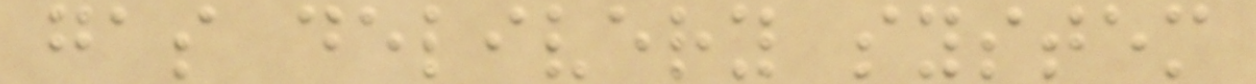gas delivery system
